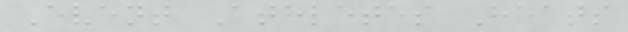Event Athletes Heats
